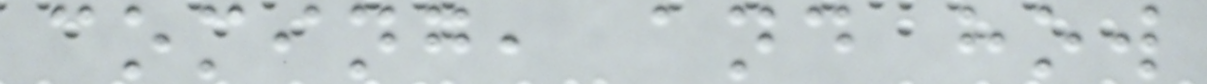coming, and how
